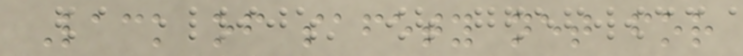Lack of safety net for
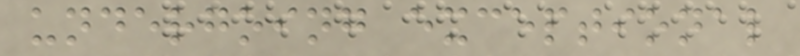undergoing exceptional
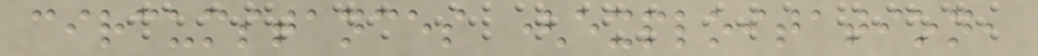circumstances (exploitation,
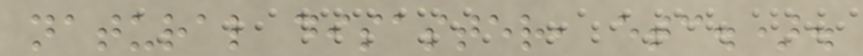natural disaster, etc.).
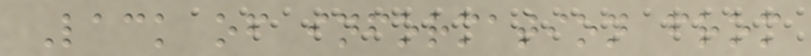Lack of information from
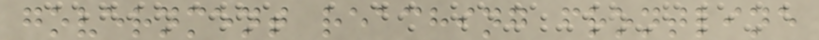government reaching frontline
